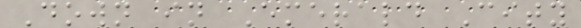Down in Emerald City
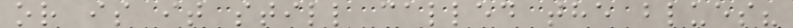or is it still called the blues?
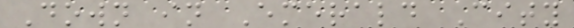Down in Emerald City
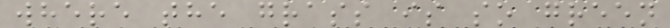where the grass is so green
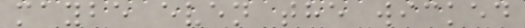maybe even the wicked
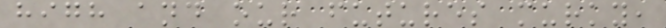high and our futures murky,
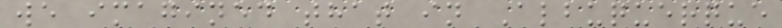we imagined that in Albuquerque
